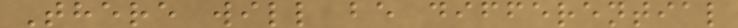There will be differential
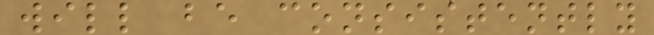will be consistently
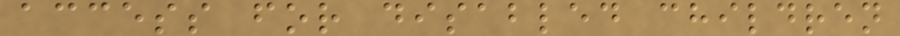access for disabled children
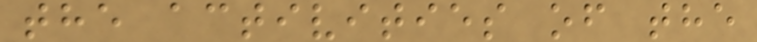the activities of the
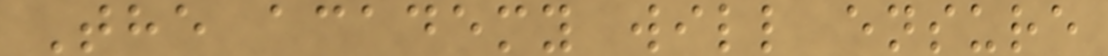The academy will ensure
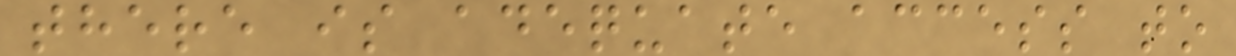there is adequate access to
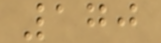170
